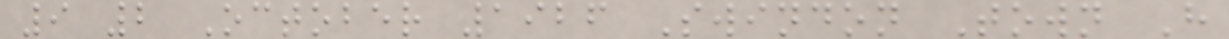9 2 October 1926 Swindon Town H
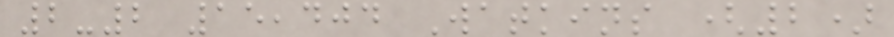2-2 15,404 Watkins (2)
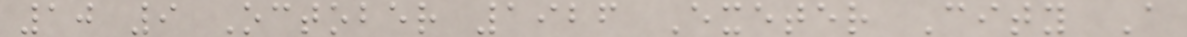10 9 October 1926 Exeter City A
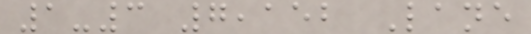1-3 7,152 Lane
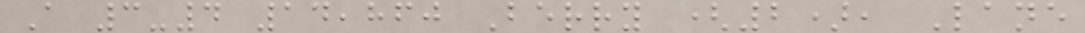A 3-4 14,860 Berry (2), Lane
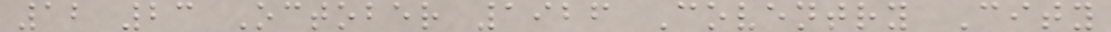12 23 October 1926 Coventry City
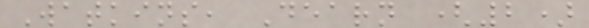Watkins, Dearn (2)
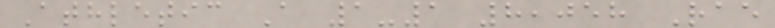Athletic A 1-1 8,058 Rae
